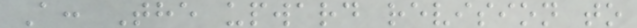A: The upward revision to
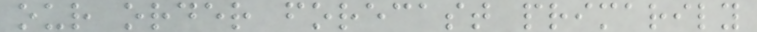our order forecast primarily
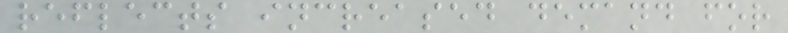reflects increased demand for
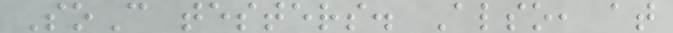SoC testers. Also, at
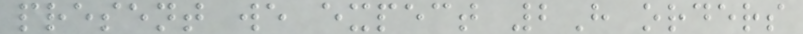present we expect 2H orders
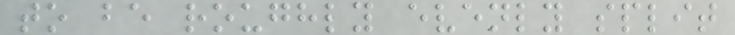to be roughly evenly split
